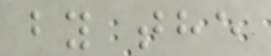by the
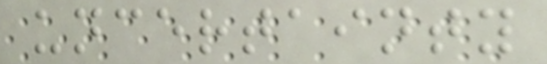uncertainty
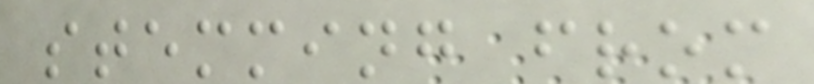stemming from
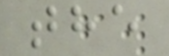the
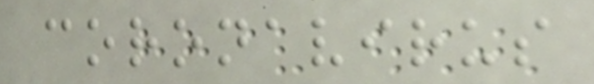coronavirus
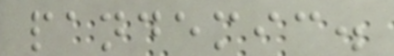pandemic.
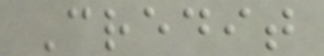Credit
